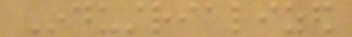Industrialized
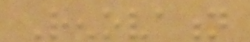Renovation
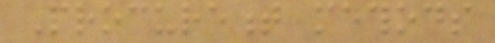Procurement methods
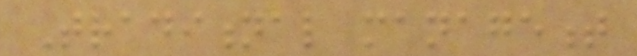Traditional management
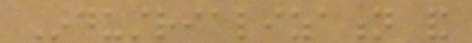Industrialization and
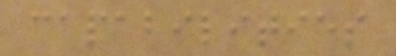capabilities
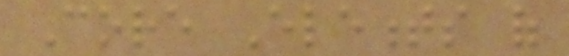Core Elements of
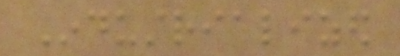Industrialized
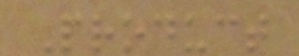Product
